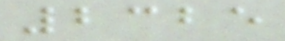2325
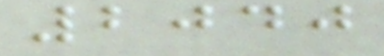2040
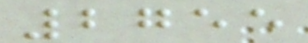2755
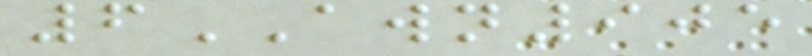6AWN905
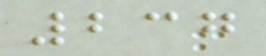237
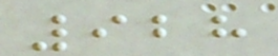928
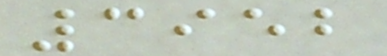3952
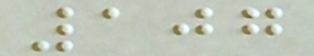107
